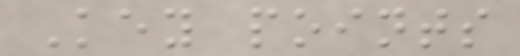Key points
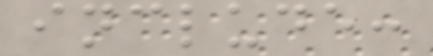include:
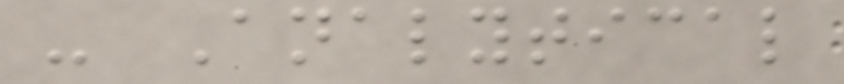- Analytical
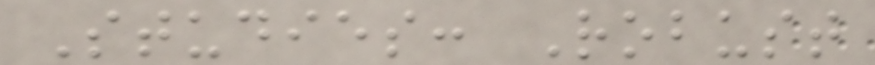Studies: Robust
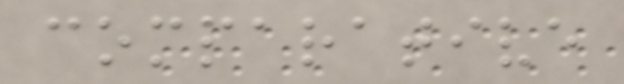comparative
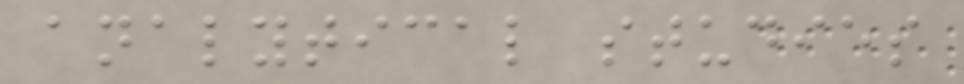analytical studies
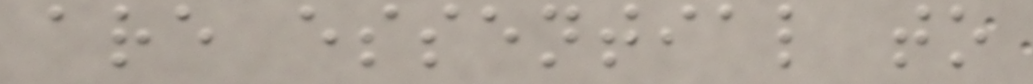are essential to
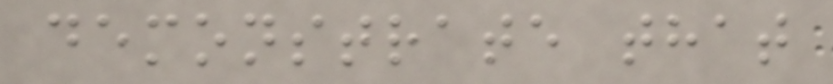demonstrate that
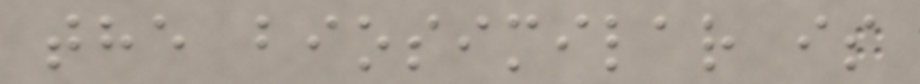the biosimilar is
